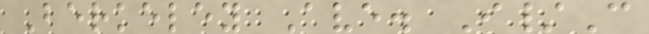Berkeley Ave. I/C
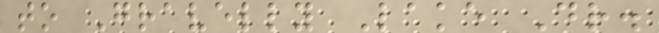to Gravelly Lake Dr.
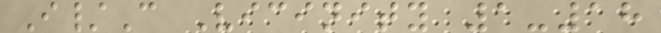I/C Vicinity 1-18
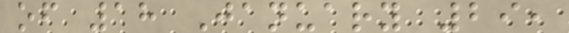of 18 January 29,
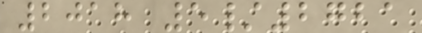2018 5/2721
